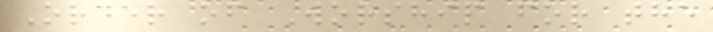Order of Worship for the
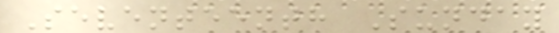Seventeenth Sunday
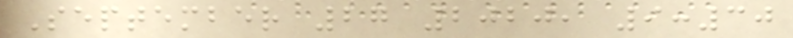September 27 2020, 9:30
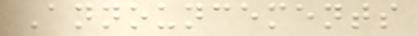Announcements
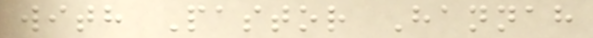with Pastor Hannah
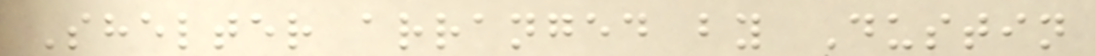Shelter arranged by Dustin
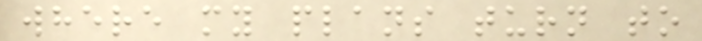where my plans turn to
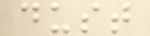dust
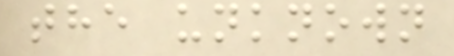the unknown
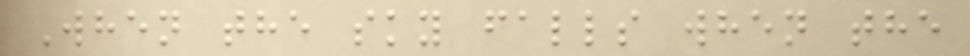When the sky falls when the
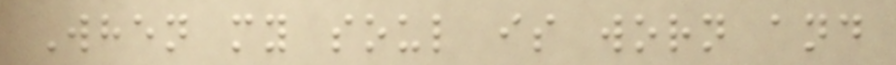When my soul is worn and
